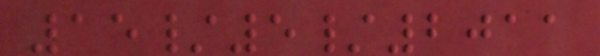15/5/2011
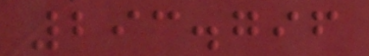293.796
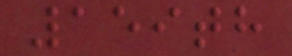159th
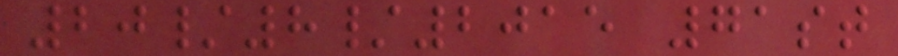20/8/2015 71st
